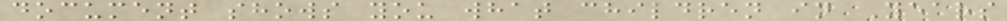document shows you what children in Years
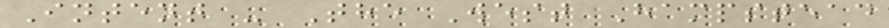Intent - The West Hampstead
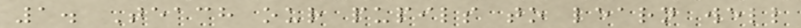1. Teach our pupils to learn well
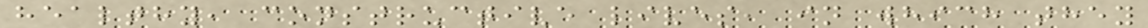healthy, constructive lives, in which they
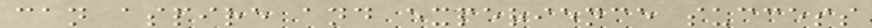can aspire and experience success
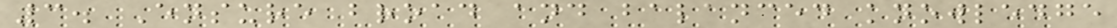3. Ensure broad and balanced knowledge
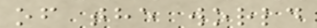of the world
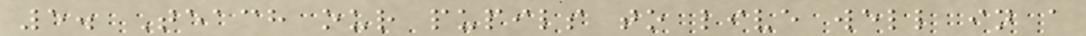5. Teach our pupils to live well in a
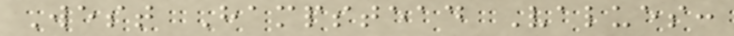West Hampstead Values:
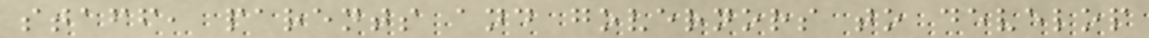staff, parents and governors to develop
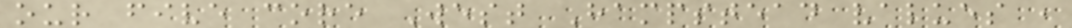our five core West Hampstead values ,
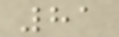81
